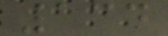134
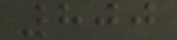800
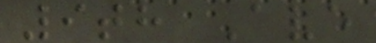9th Ave
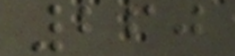260
